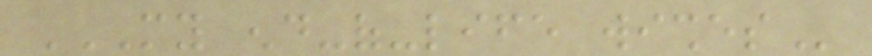MY END-OF-LIFE WISHES
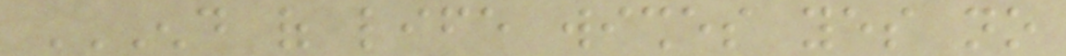END OF LIFE WISHES YES NO
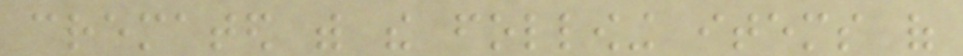cremated with the following items of
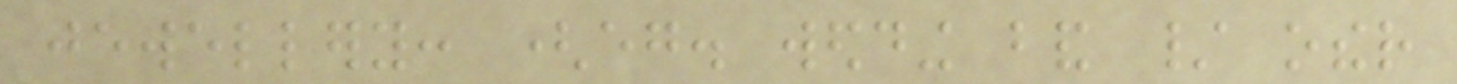jewellery: (eg. wedding band / other
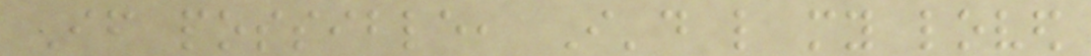If possible, I'd like my loved
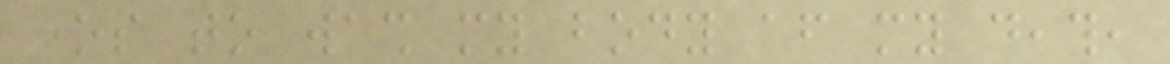ones to wash my body after my death,
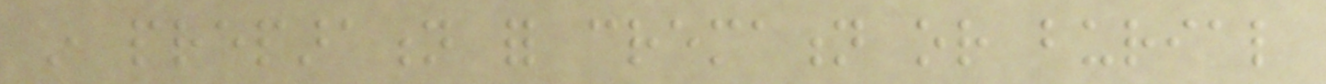in preparation for cremation or burial
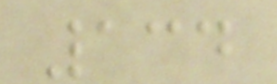134
